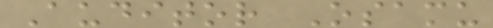Auditor Osamu
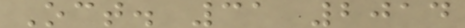Oct. 31 2014
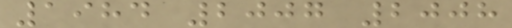1984 2007 2008
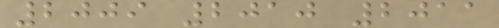2009 2010 2011
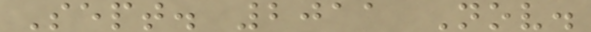Sept. 2011 Nov.
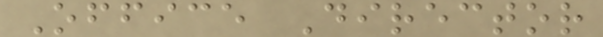Office Director
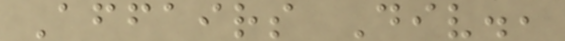Affairs Div.,
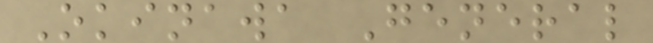Okinawa General
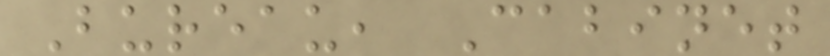Bureau, Cabinet
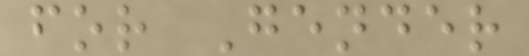for Gender
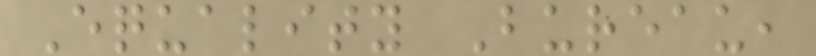Equality Bureau,
